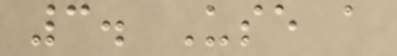3. Use a
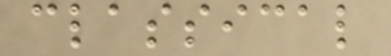classical
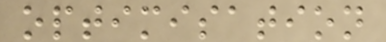optimisation
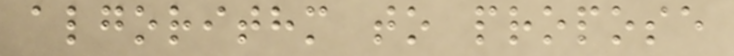algorithm to propose
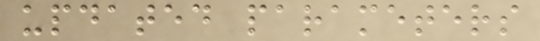updated parameters
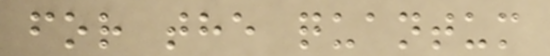for the quantum
